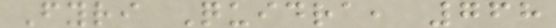Fyri Quidra, 768
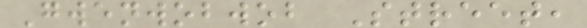Gwenwobwob Street,
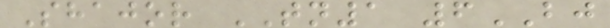Shajor TN1 6BJ
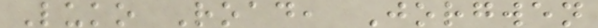Luko Road, Jorgwen
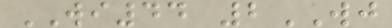WI44 2WJ
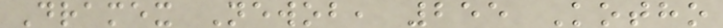Dramex Newob, 255 Kotho
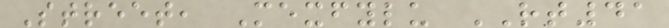Street, Mexfylu RT41
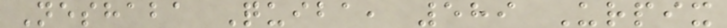Neshaba Quiba, 589 Urpix
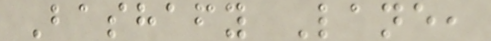Bashafy Lane,
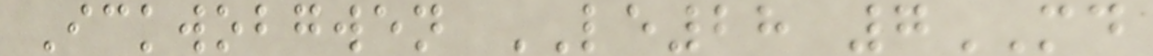Ickwobgwen LE28 7MD
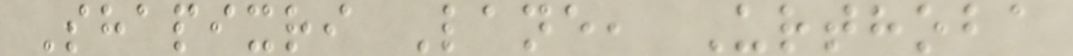Shapixri Lane, Urthoba
